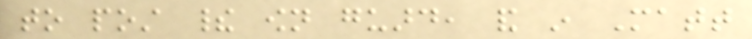to post their own guard, and in Matt
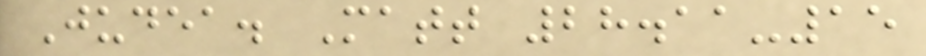Judea. Matt 28.11-15
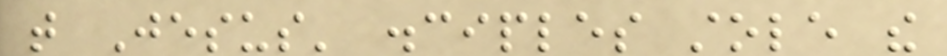that Jesus' disciples stole the
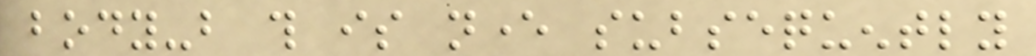body-but this is never subsequently
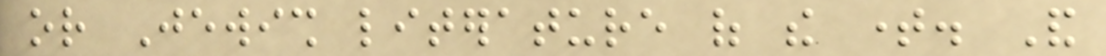or Jewish literature of the time. And
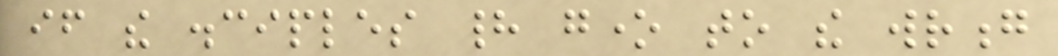if the disciples had gone to the wrong
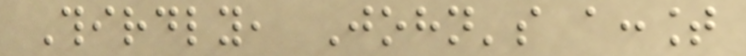Thirdly, John's account
